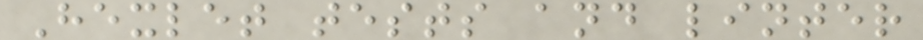Hexlet tests and linter
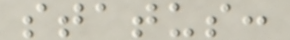status:
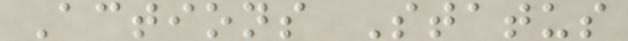Actions Status
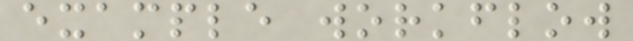example workflow
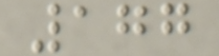177
